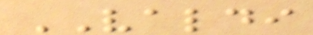VALDI
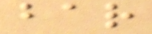bar
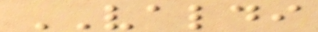VALDI
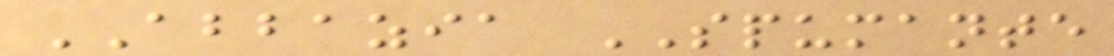ABBAZIA SPUMANTE
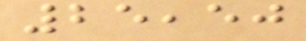25,50
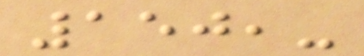150,-
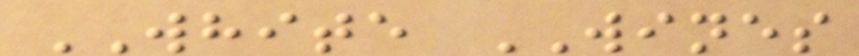WHITE WINES
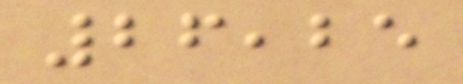26,25
